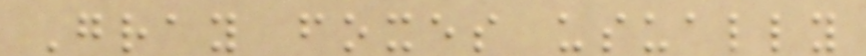Gray foxes usually
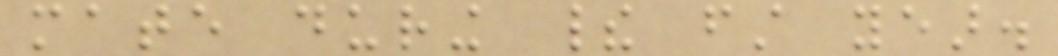mate during their first year.
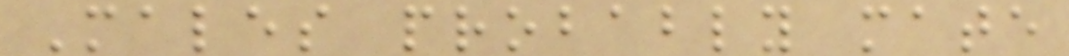Males probably mate
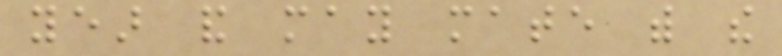year and may mate with the
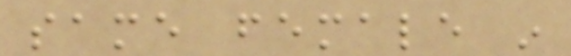same female in
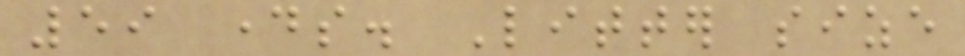59 days. Litter size
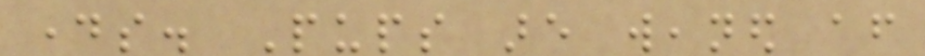days. Pups are weaned after
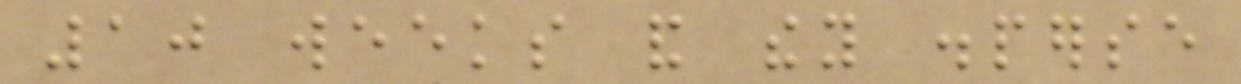10 weeks and they disperse
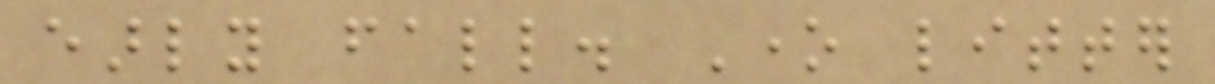early fall. One litter
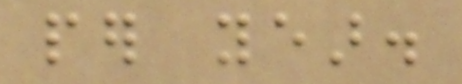per year.
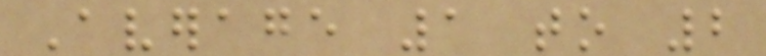Average 1 to 2
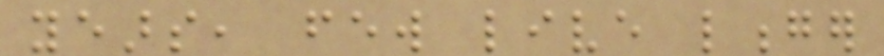years, few live longer
